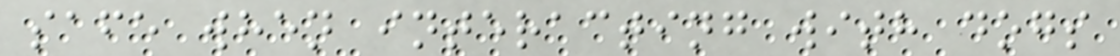safe when interacting with dogs
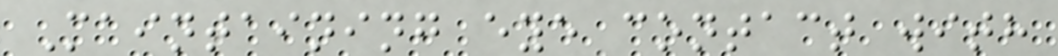Maintaining eye contact with
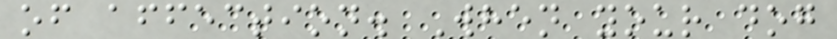of affection. When your dog
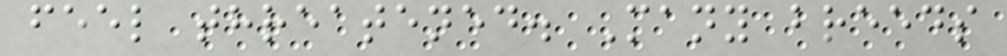feel threatened. Many breeds
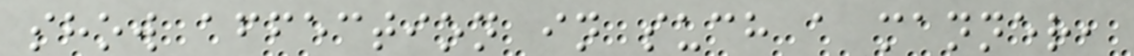show affection in such a manner,
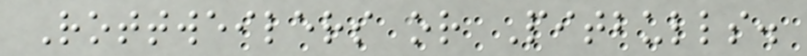Rottweilers or Pitbulls.
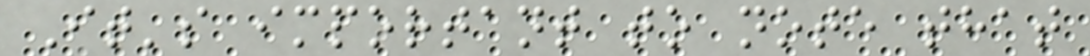It's important to note that
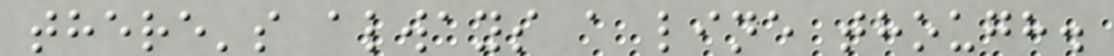there's always a line though.
